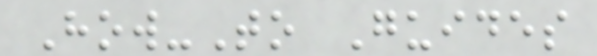How-To Guides
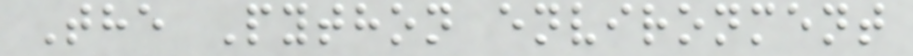The Python environment
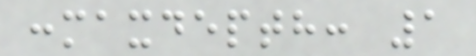:maxdepth: 1
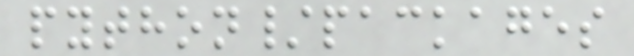python/packages
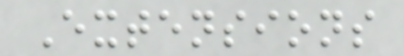Extensions
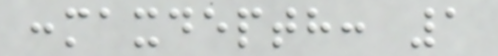:maxdepth: 1
